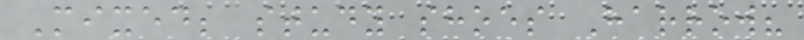Mixed; study shoes Harrow?
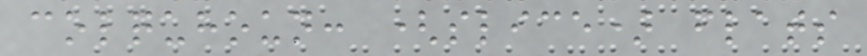colquhoun: (slice) flats
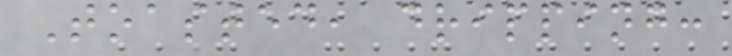Toasted, dripping:
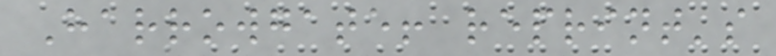Harrowgate! reprint's
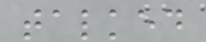talked
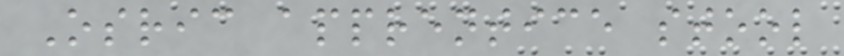Osric apprentice stool
